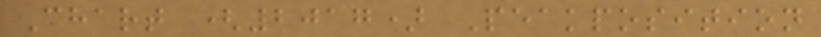Chart (2017) Peakposition
